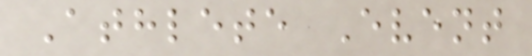Athlete Event
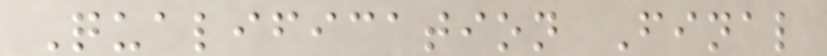Qualification Final
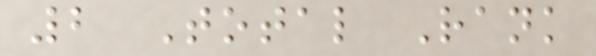2 Total Rank
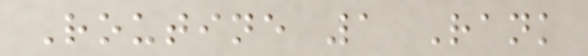Routine 1 Rank
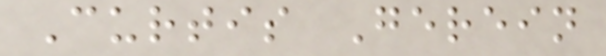Curtis Gerein
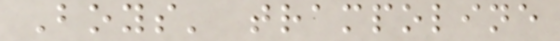Boys' trampoline
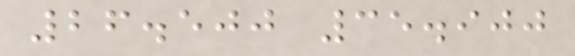26.500 35.900
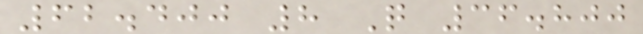62.400 8 Q 36.800
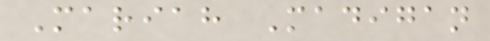Mariah Madigan
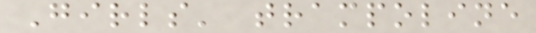Girls' trampoline
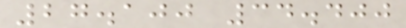27.100 34.400
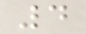4
